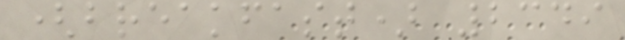(breakfast) 2349
